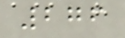276
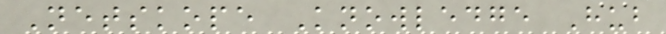Netskope Knowledge Hub
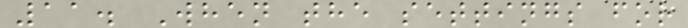11. When the settings for
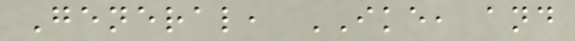General, IKE, and
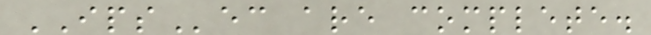IPSec are complete.
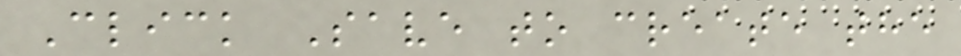Click Save to create the
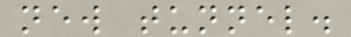new tunnel.
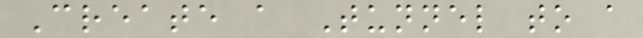Create a Tunnel to a
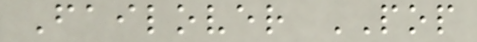Failover POP
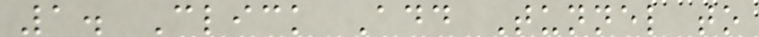1. Click Add Tunnel to
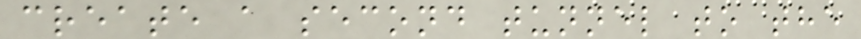create a second tunnel to the
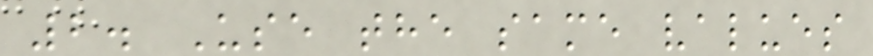2. Use the same values
